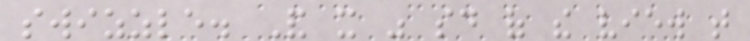swizzle. And it was said of the view that
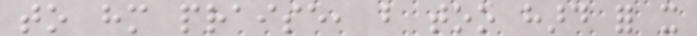to him praise, but too hard for it
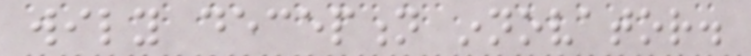wily deception innovator.
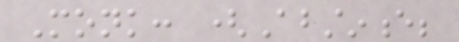Monk: (Abstinence;
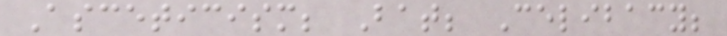Asceticism; Bat; Celibacy;
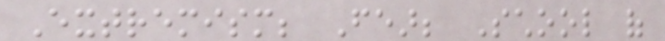Extremism; Fear; School of
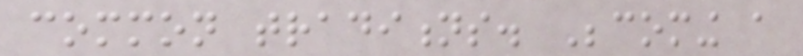common traditions. Becoming a
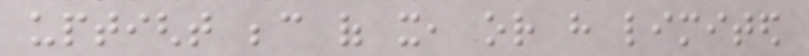uptight because of it, or have limited
